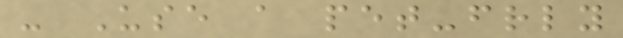- Use a pet-friendly
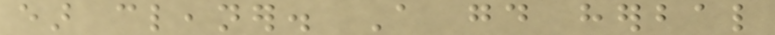ear cleaner. A good herbal
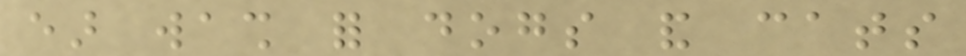ear wash for dogs and cats
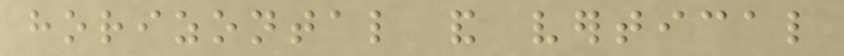horizontal and vertical
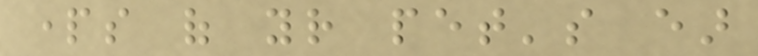parts of your pet's ear
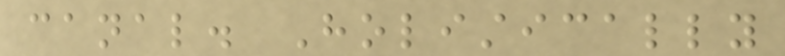canal. Holistically
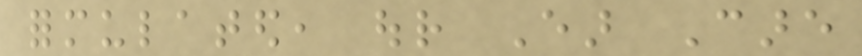formulated, our Ear Care
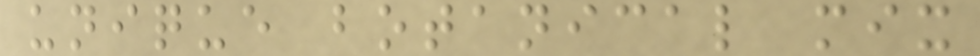unique botanical mix
